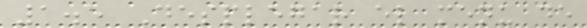1.5 Desplegar el menu de
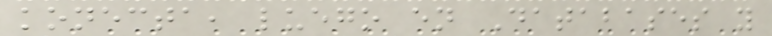konecta, luego en Databases y
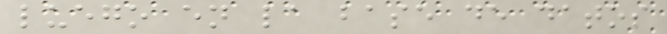luego en la base de datos
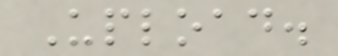Upload.
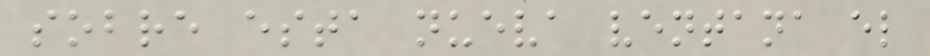sobre esta nueva ventana el
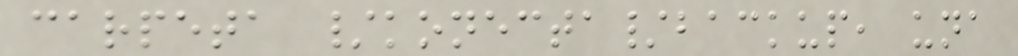carpeta /konecta/backup, una
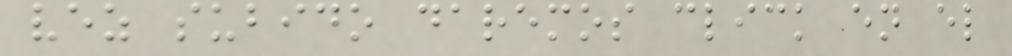vez subido daremos click en el
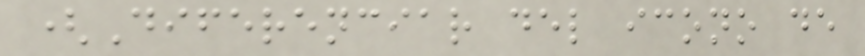(Diferenciar del icono de
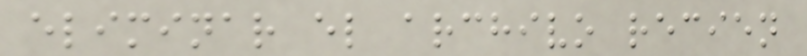eliminar el archivo recien
